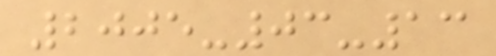2005-03-13
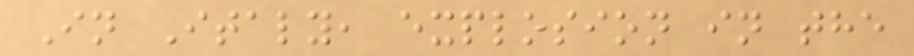In Italy, explosion in the
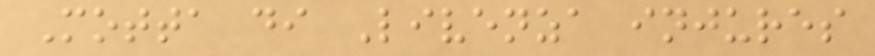Motta di Livenza injures
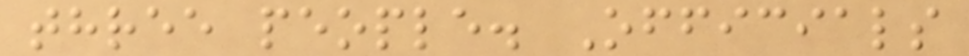three people. Officials
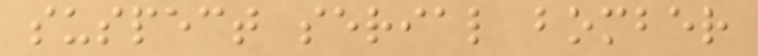suspect serial bomber
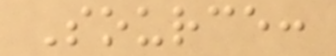Source:
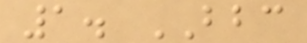1. BBC
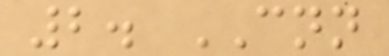2. CNN
